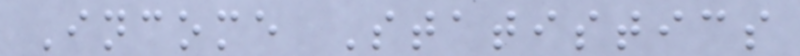Income Statistics
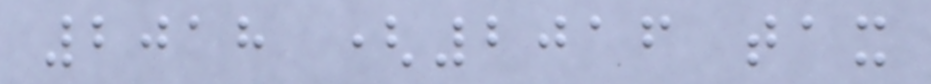2018 (2016 tax
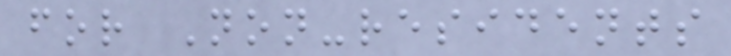for Non-residents
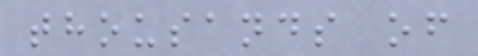thousands of
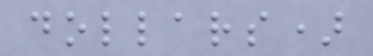dollars)
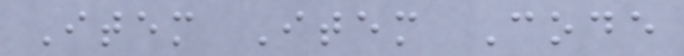Item Item Code
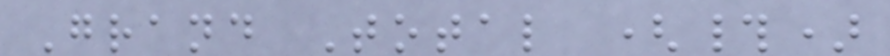Grand Total (#)
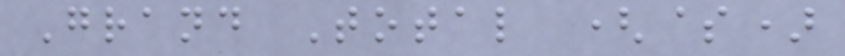Grand Total ($)
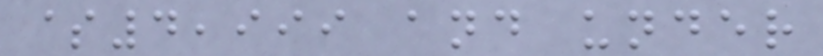$4,999 and under
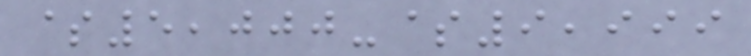$5,000-$9,999
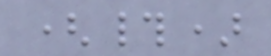(#)
